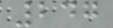247
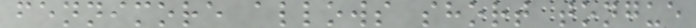fennimore allows short tongue
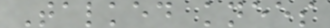Talked knees
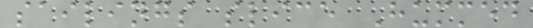sailings slice Hummed
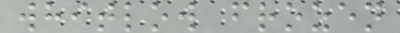whitlow frozen
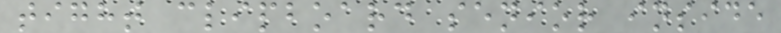tight clipboard senior inside
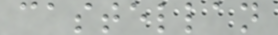castellan
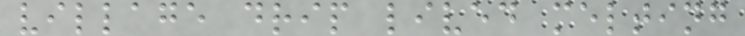village drip lived melting
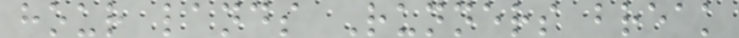hour lands Runners break
